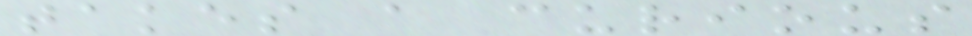takes a curious
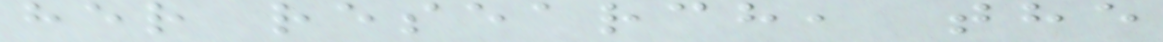her research, the
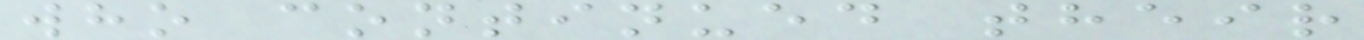who continued their
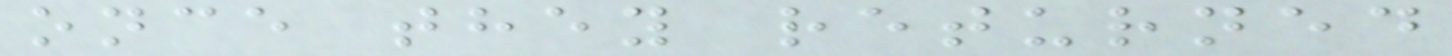once they returned
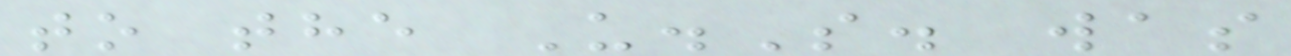to the U.S. was
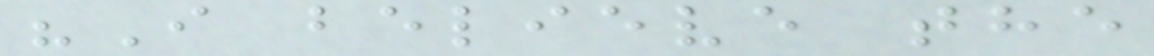"I believe the
